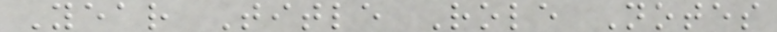Year Title Role Notes
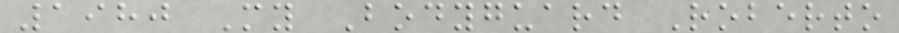1980 My Bodyguard Roberto
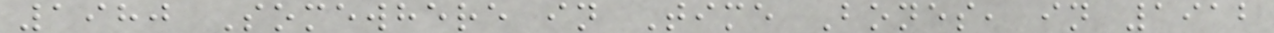1980 Somewhere in Time Bones, in 1912
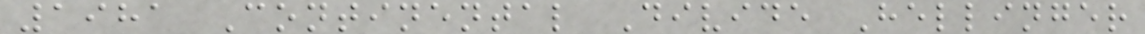1981 Continental Divide Hellinger
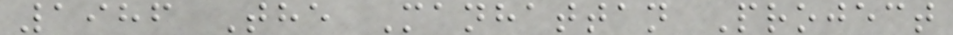1986 The Manhattan Project
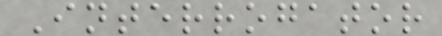Interrogator
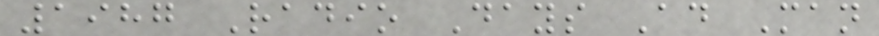1987 Radio Days Ad Man
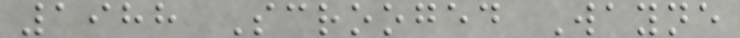1988 Scrooged Wayne
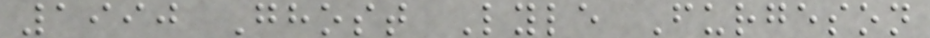1990 Ghost Lyle Furgeson
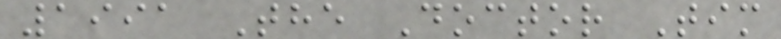1991 The Doctor Tim
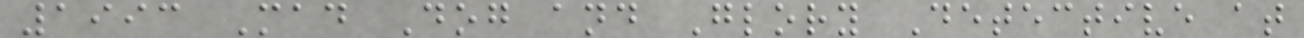1993 Mad Dog and Glory Detective at
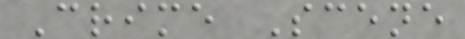Crime Scene
